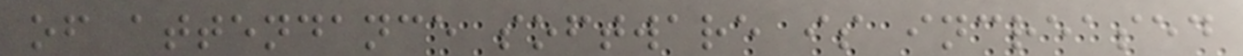of attendance software is increased
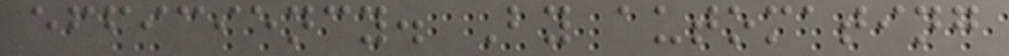efficiency. By automating
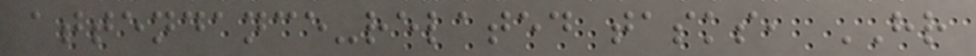attendance-related tasks, HR
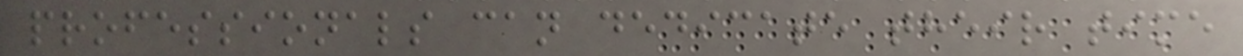professionals can dedicate their time
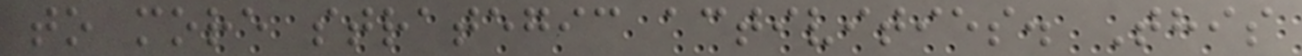to more strategic activities. This
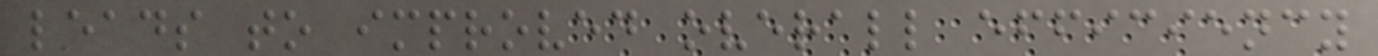leads to improved overall efficiency
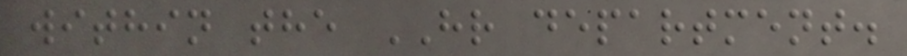within the HR department.
